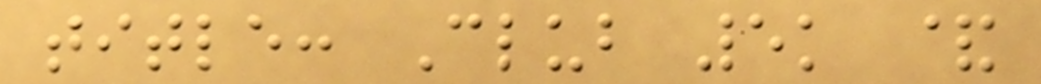title: Club 5k &
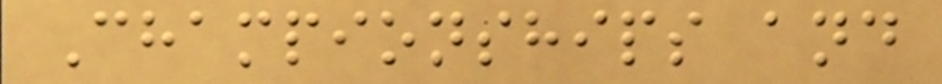Championships and
